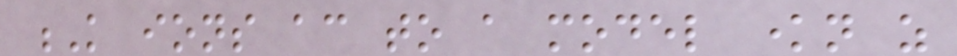K ions according to a model known as
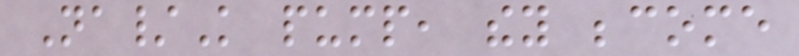Na/K pump, they become
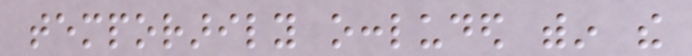temporarily occluded within the
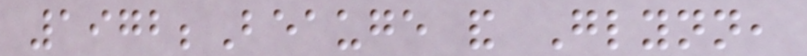1972;Beauge and Glynn,
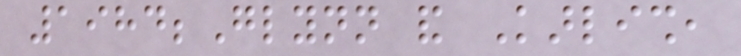1984;Glynn and Karlish,
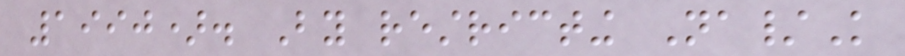1990). By restricting Na/K
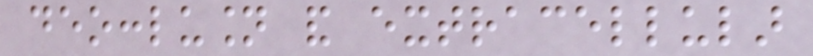deocclusion and extracellular
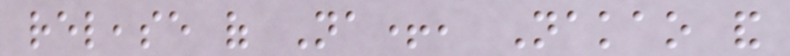release of Na+, Nakao and
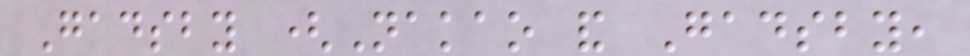Gadsby (Nakao and Gadsby,
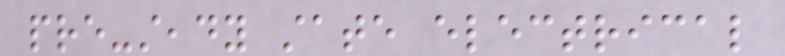pre-steady state electrical
